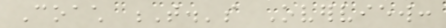Coach T.'s Overview:
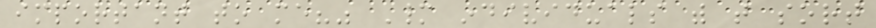important to me?" Many individuals with that sort
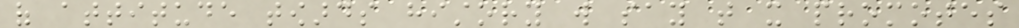of attitude towards history will say that it promotes
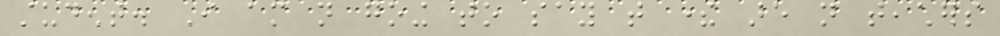student. I am not going to say that there are not teachers
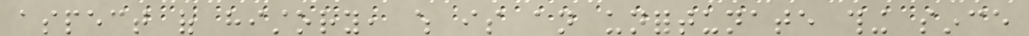aspect of history, which is an unfortunate thing since
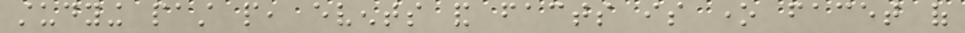studying past people, events and facts is one facet of
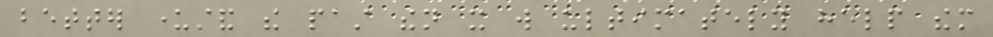better understand the past then it will ultimately help them
